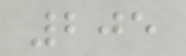205
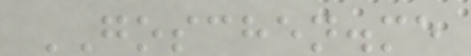GOSCHEN.me
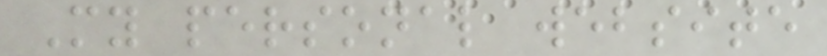My personal website
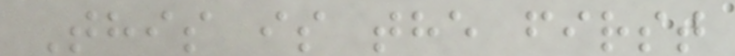This is the first
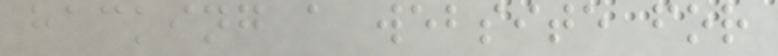hacking a website for
